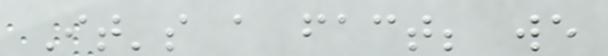It's a fact; we
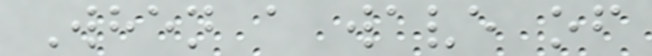When a wave of
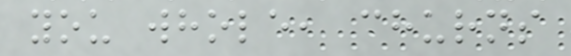you whole, churns
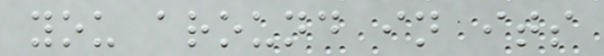you around in its
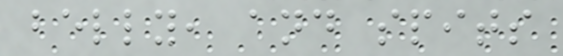belly, and spits
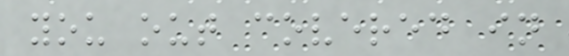you out covered in
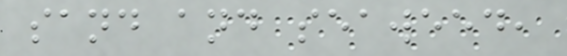sand and seaweed,
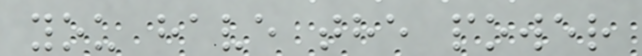you have the power
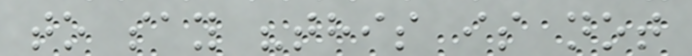to say "this is not
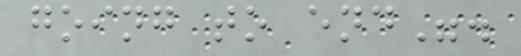going to end".
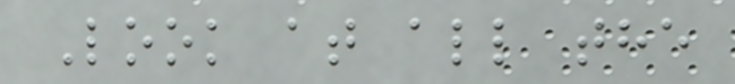Look at all the
